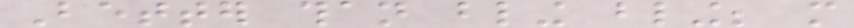Better than bling bling; more
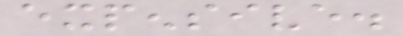expensive.
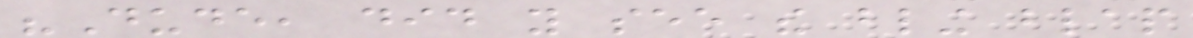"Dude, did you see the bling blap
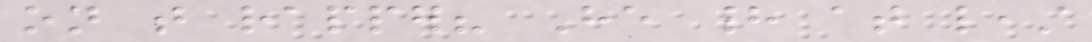on that rapper? He had at least
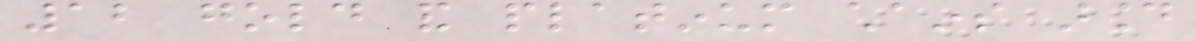12 gold and platinum chains around
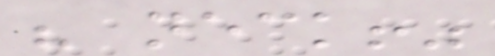his neck!"
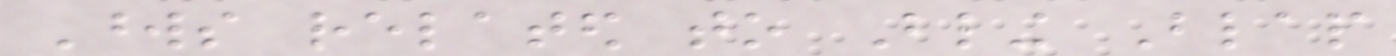Words related to Bling Blap
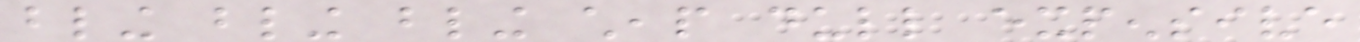bling bling bling cheap dull expensive
